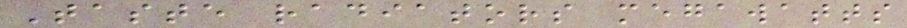Taste radiators megawatts
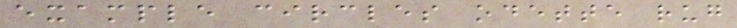example circles odette rug
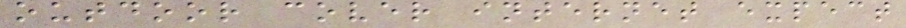outdoor cover internet expect
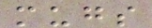mugs
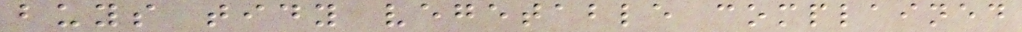buys tidy vegetable complained
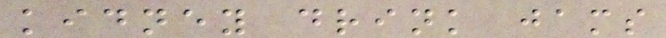kidney drink jams
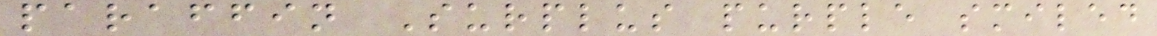paraffin Surplus purple smiled
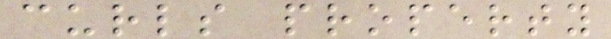curls property
